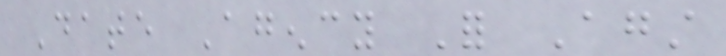Date Agency For Against
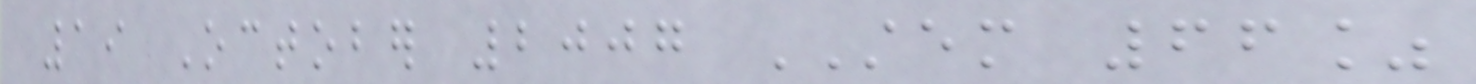19 October 2007 STEM 66%
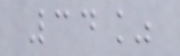34%
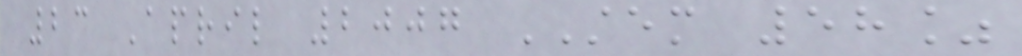23 April 2007 STEM 58%
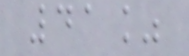41%
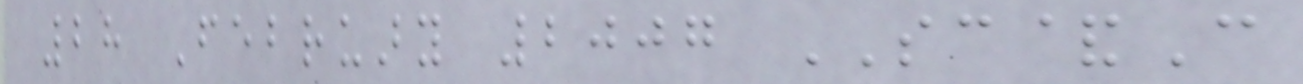28 February 2007 SC&C
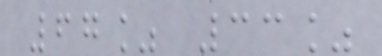67% 33%
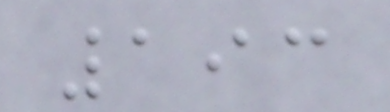193
